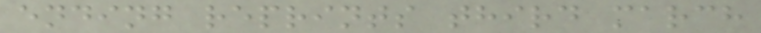ending reprints third march
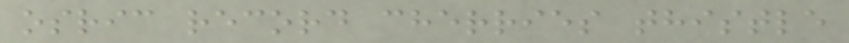osric record cherries thistle
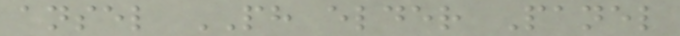ansel PH elder Panel
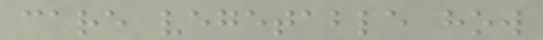care vegetable how
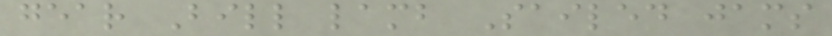gear Bill lamb Sailed jams
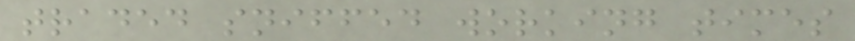traded sniffed working times
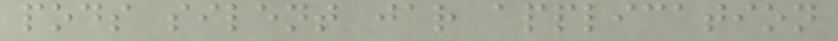pods silent jar application
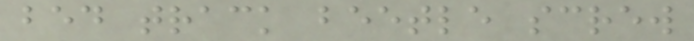bed track beetle screw
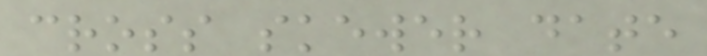cross skewer date
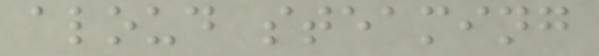aloud steaming
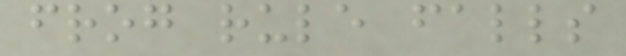frog rule falls
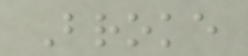Broke
